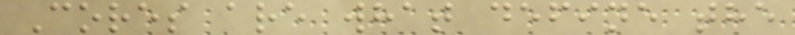Cores are what define the
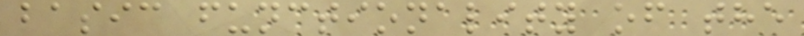basic functionality of the
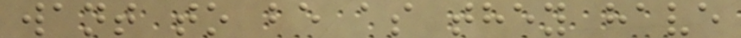want to be as they have
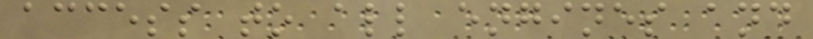access to all engines and
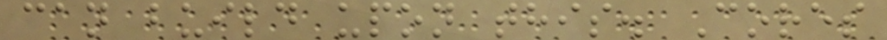can build upon this. Cores
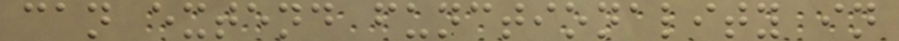can extend functionality in
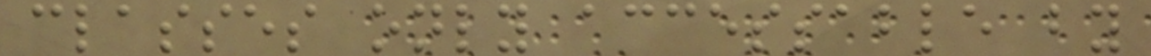classes only accessable by
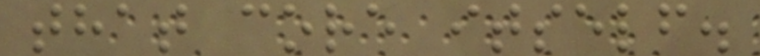that core itself.
